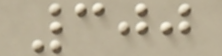300
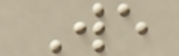We
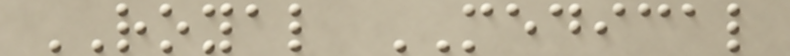ROYAL MEDICAL
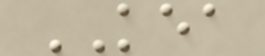KEA
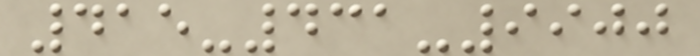415-431-9900
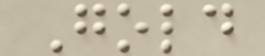Gold
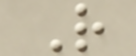R
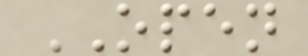OPEN
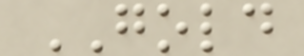GOLD
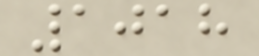1018
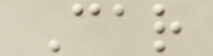Car
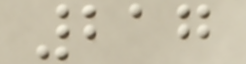217
